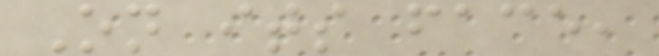On its face,
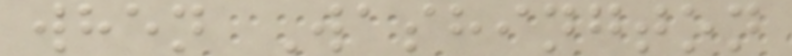when Washington
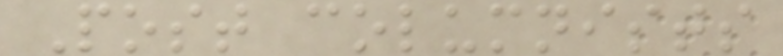Post columnists
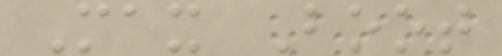Max Boot
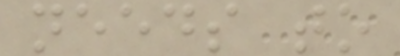needs to
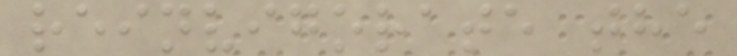reinvigorate the
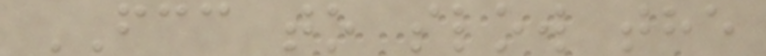FCC to slow the
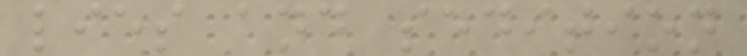lies and sedition
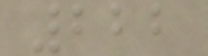222
